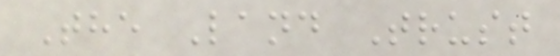The Land Trust
